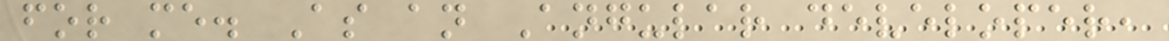for me. As an Angular developer,
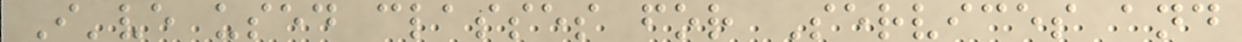I've used classes for Services and
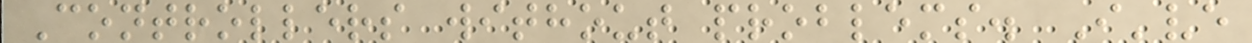Controllers without problems. I've
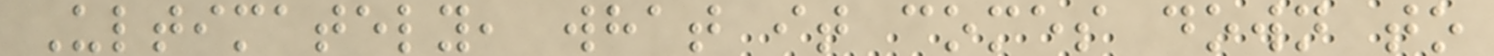Ultimately, what it comes down to
